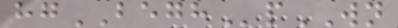hgBEGHpWN
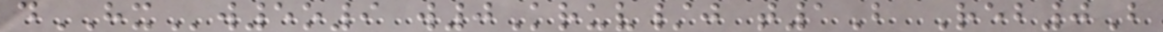dHXw5o9 w0Kruv/j t1B Reb0B
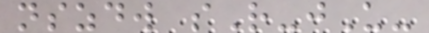nszdw sR-jU-
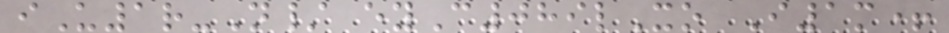iU1r-N/ eyC089lXo I1m+
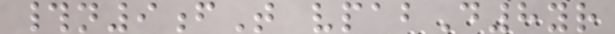#n9fT vpabD8yr
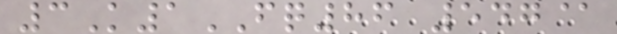3K1FQ86 547@
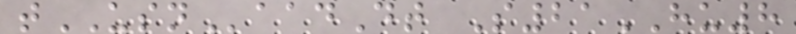tUSNaadDt S21HU8
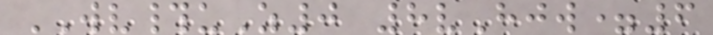WV#uZ0 8vHjw=6
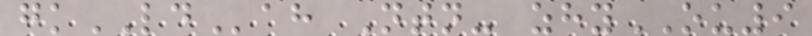gkLDah Ntn- zhyOU9
